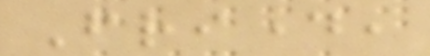Friday,
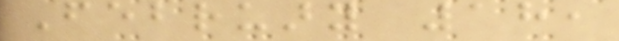February 18,
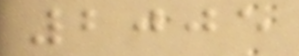2005
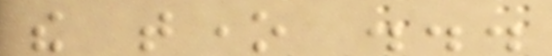the tone ...
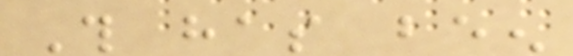This has been
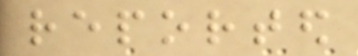reported
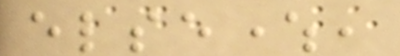elsewhere,
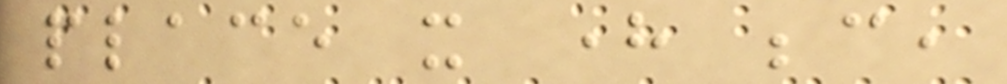place it here because,
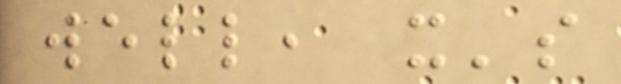well, it's
